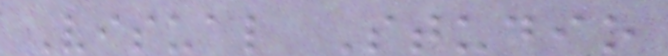Visual Studio
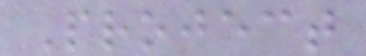Project
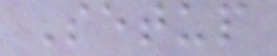Setup
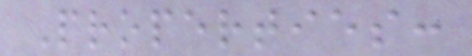Properties:
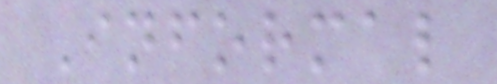Informal
